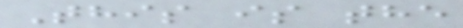This is the
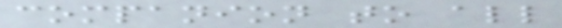companion to all
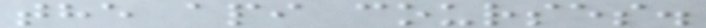the api courses.
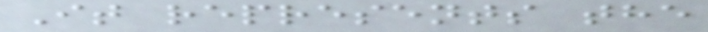It represents the
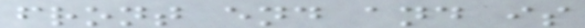front end and is
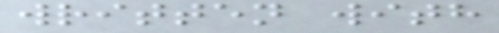written with
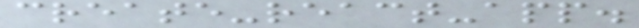create-react-app.
